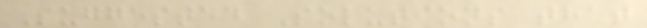Suggested Solutions that
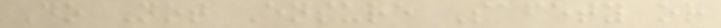Do Not Ensure Safety or
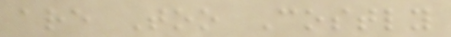are Too Costly
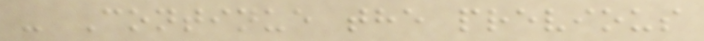- Continue the previous
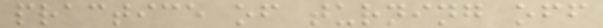practice of turning off
